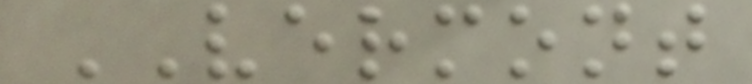VERMONT
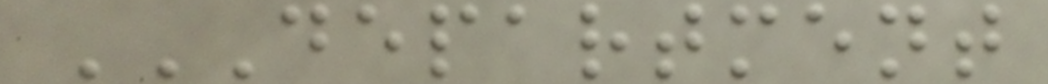DEPARTMENT
